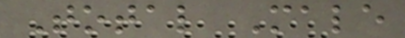Total Male
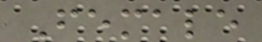Female
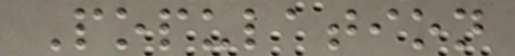Population
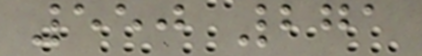550 271
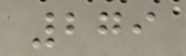279
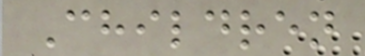Children
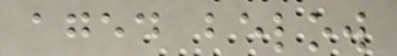aged below
